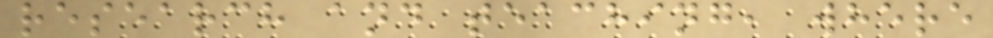research and teaching, where
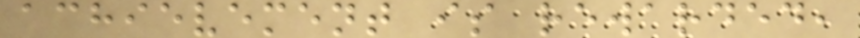achievement is rewarded,
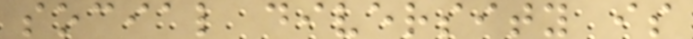social diversity is
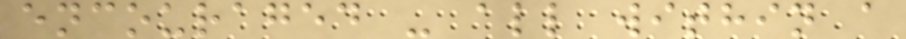encouraged - all within a
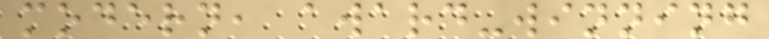modern, award-winning
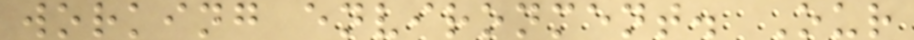working environment. Our
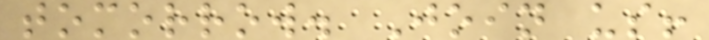tomorrow. Join us!
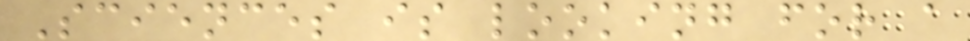Sciences is looking for a
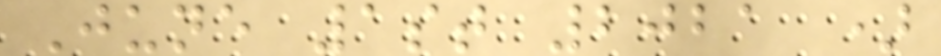June 1st 2021 )
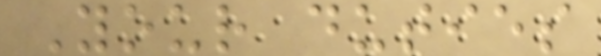Your duties
